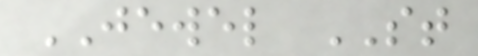JEWEL ST
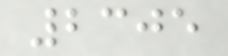2305
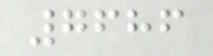7686
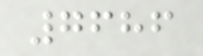7686
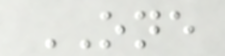ONE
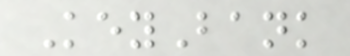KeyBank
